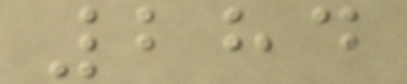284
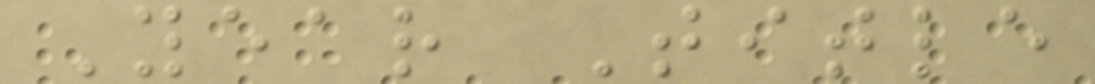Year Title
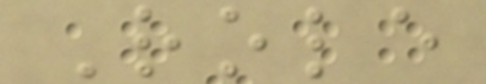Role
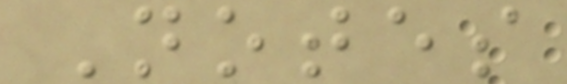Notes
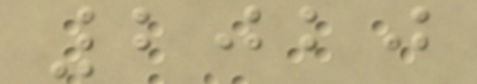2020
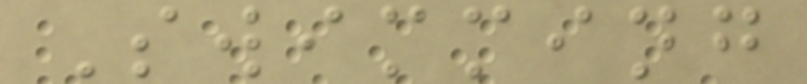Swimming
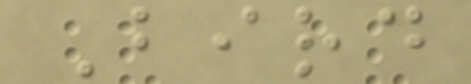Bird
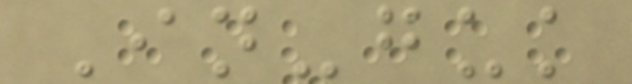In-guk
